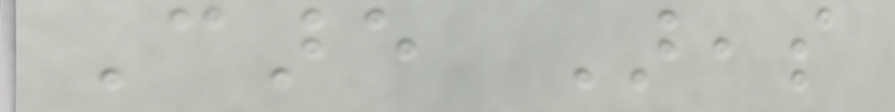Care Areas
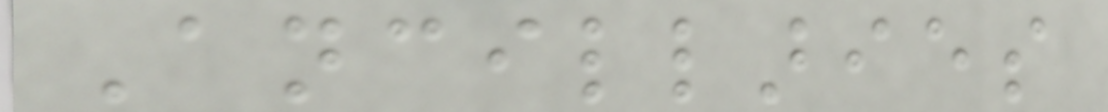Ancillaries
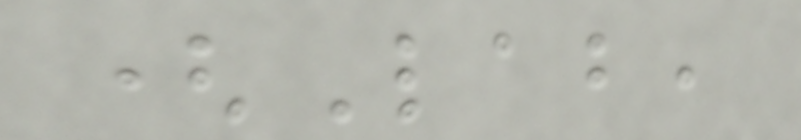(Lab,
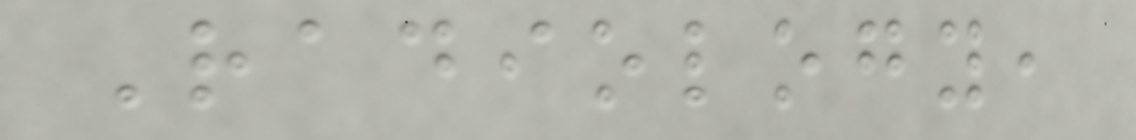Radiology,
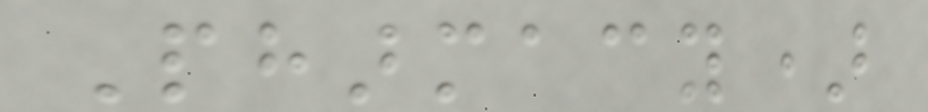Pharmacy)
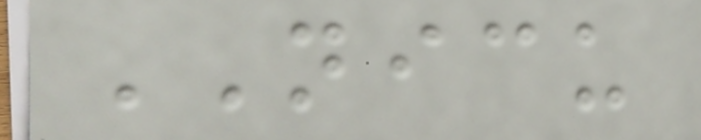NICU
